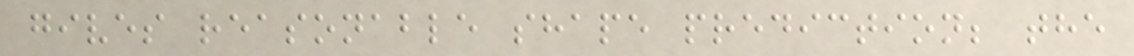gives reasonable shape prediction; the
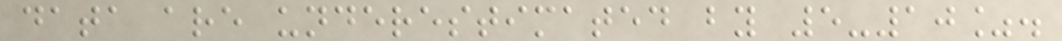data are underestimated by 5-10%.
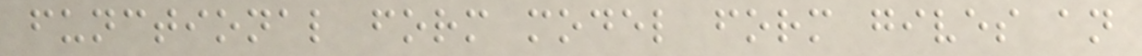functional form model form gives an
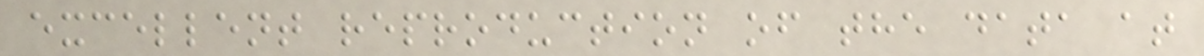excellent reproduction of the data at
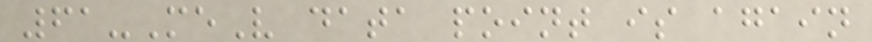61-MeV data point is again
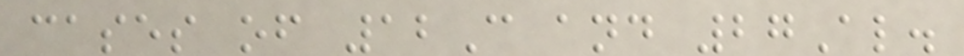cases of 12C and 27Al.
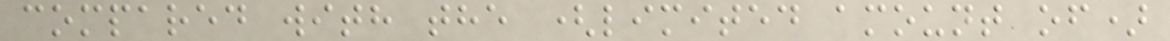compared with the (limited amount of)
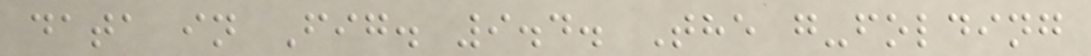data in Fig. 9.4. The g-folding
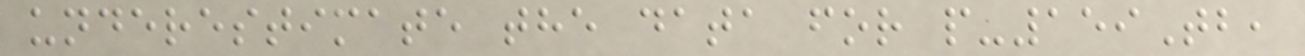underestimate the data for p-159Tb,
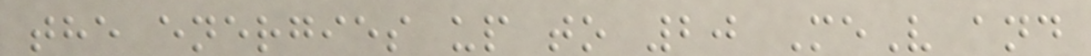the energies up to 20 MeV and
